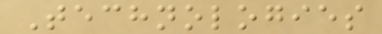Technologies
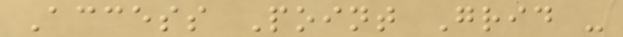Access Point Grid -
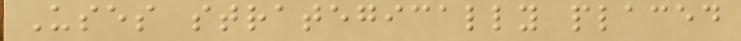Uses strategically placed
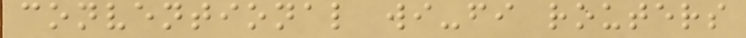conventional wi-fi routers
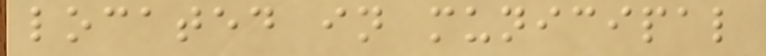located in municipal
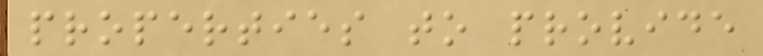properties to provide
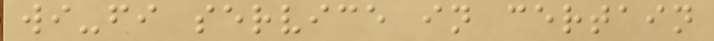wi-fi service in certain
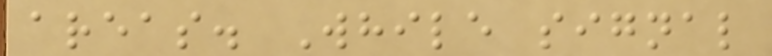areas. While signal
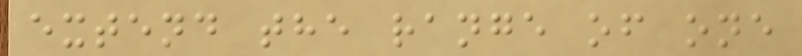extend the range of one
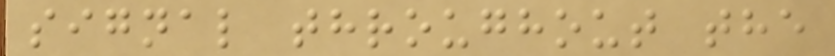signal throughout the
